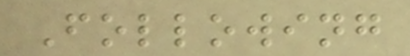Following
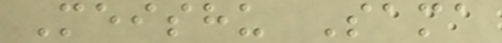Meishu Sama
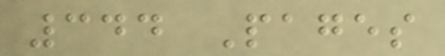344 Pages
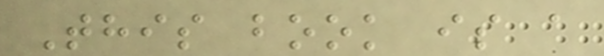This book is a
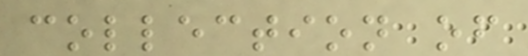collection of
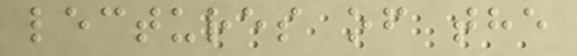lectures of the
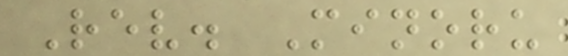Rev. Minoru
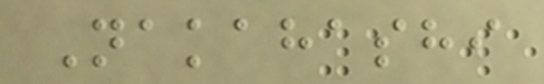Nakahashi
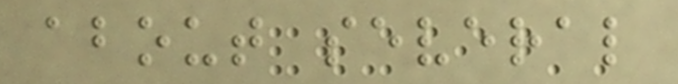about several
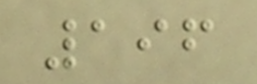196
